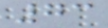73
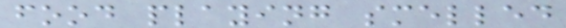food playing smelled
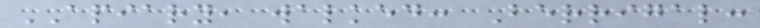APIARY, walked: Berrigal:
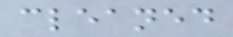cleaned
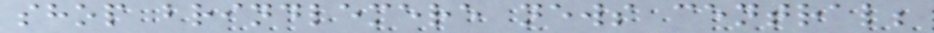shop brindlemere news central;
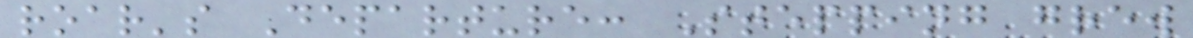roar's Departure: Stepping grew
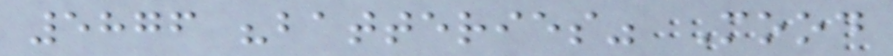5876 "batteries" Mood
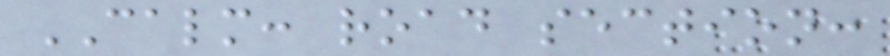CALM: road section:
